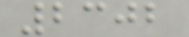2302
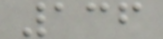136
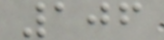106
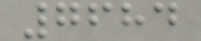7684
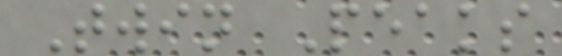Twin Peaks
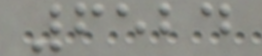6524
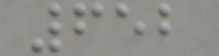652
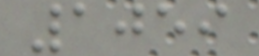1059
